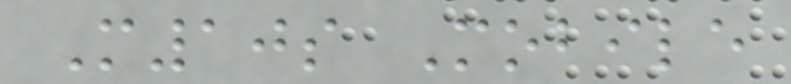M10s Mobile
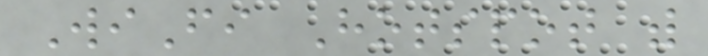WiFi Hotspot with
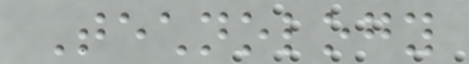Technology
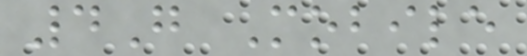4G Mobile
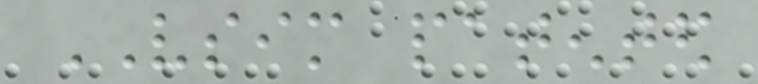VSIM patented
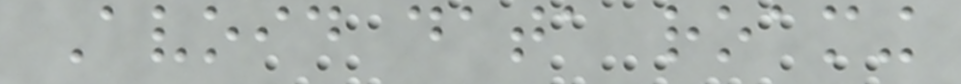Avoid data roaming
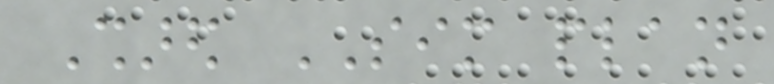Shared SIM plan
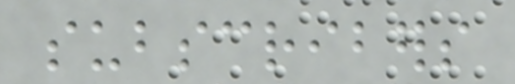subscribers
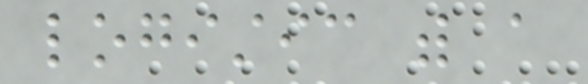logistic with a
